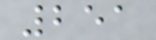251
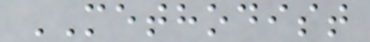METHODIST
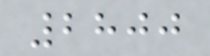2800
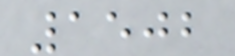1502
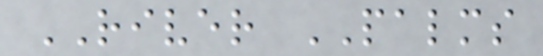RIVER PALMS
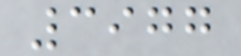3977
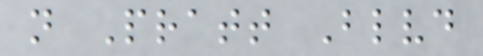n Pratt Blvd
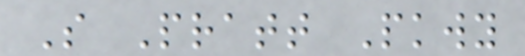S Pratt Pkwy
